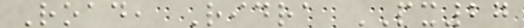Road, Ridra PX27
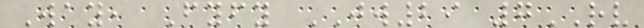Way, Fyfy JW29 7RV
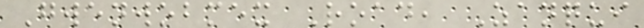Gwenwobmex Road, Zanqui
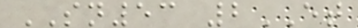SN53 2ET
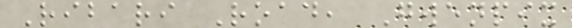Ribari Road, Gwenpix
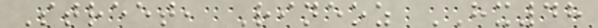Street, Rineoz HX48
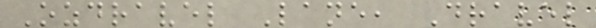Ozdravel Lane, Dravel
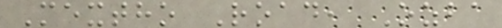Mextho Road, Ozba
